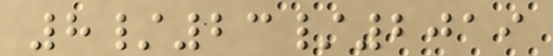8/23/2019
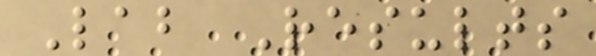Lab Results
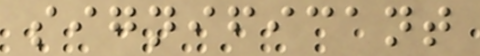significant
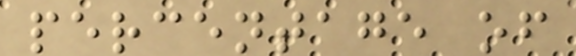percentage of
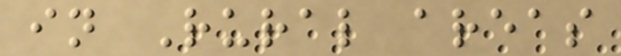in Rural areas
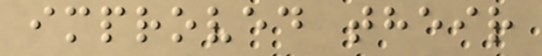improved their
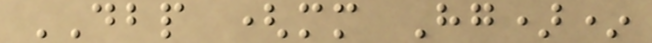DBP (mm Hg)*
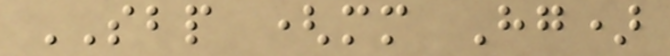SBP (mm Hg)
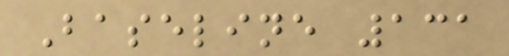Baseline 131
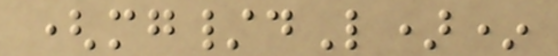(mg/dL)*
